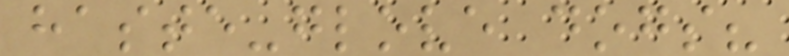haste-glove dogs?
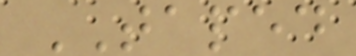TAPED
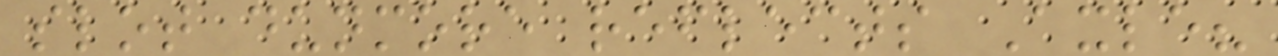slot dunmore reflects Axle?
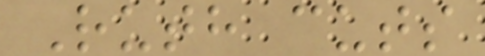Ruth cuts
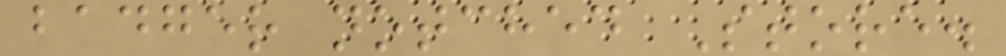badger notched Store.
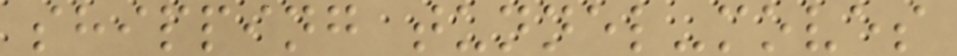shipping tunnel-moves
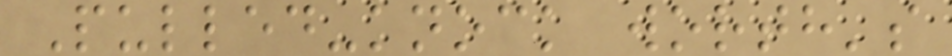Pulled-knock worth's
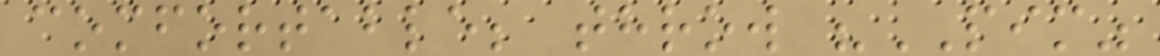comfortable; throw "PIM"
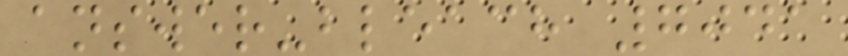answer-bleach 7041
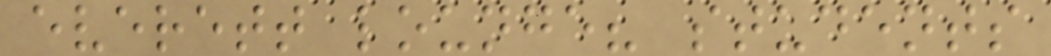everett lounge? students
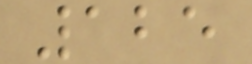125
